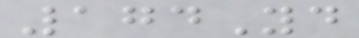174Yd
